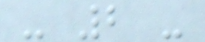- 2 -
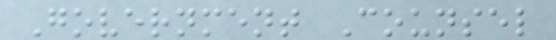Government Counsel
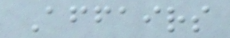Affairs
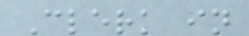Clerk in
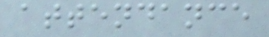attendance
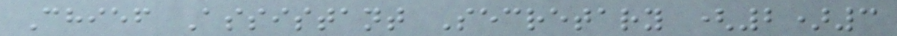Chief Assistant Secretary (2)3
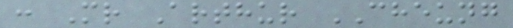: Mr Arthur CHEUNG
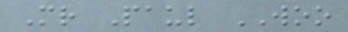Mr Paul WOO
